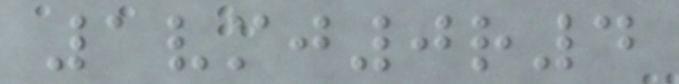1vmj0r4
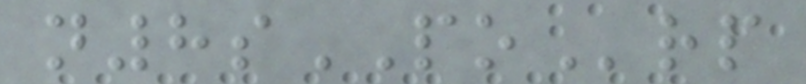n8sPOrp
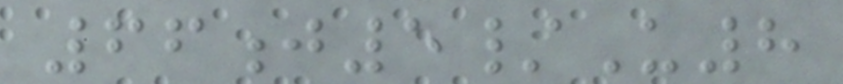66j5/U8
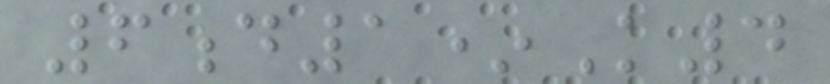6d1*K4
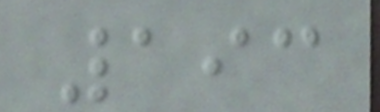193
